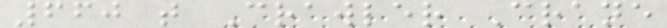660 t Crawler Crane
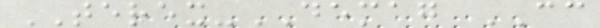TEREX-DEMAG CC
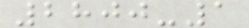2800-1
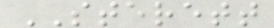STERETT
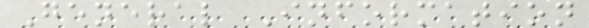General Information
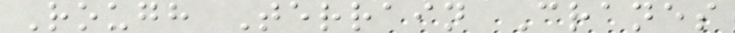Rough Terrain Cranes
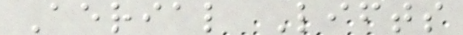Aerial Lifts
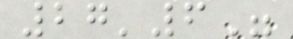27'6"
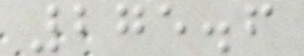275.6
